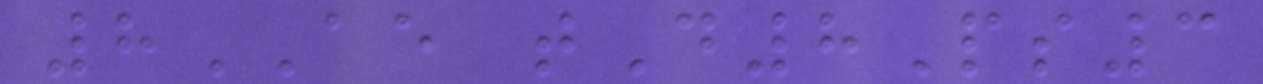8AE tD8Ps3
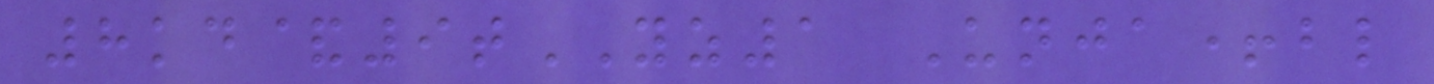8kd&9tYZ1 Unja+bl
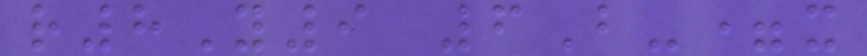r8Y9 6B-=x
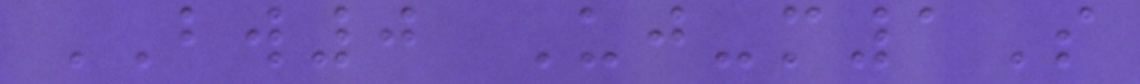BW0 Uj-m1S
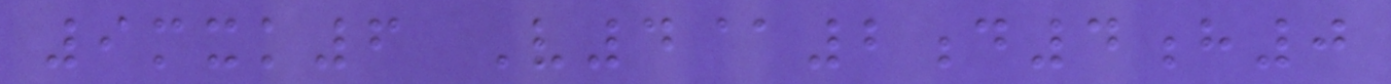9mxk6 V4@2d4h0
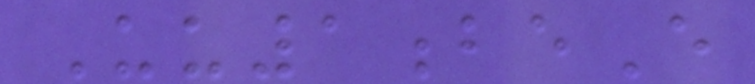Uu1beE
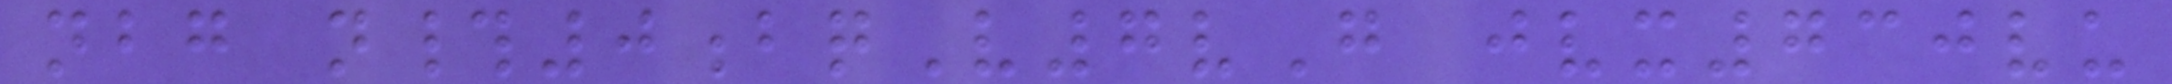nbg n#0bqV7vG jvx730vu
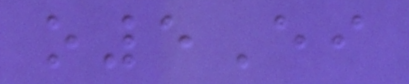o5Ei
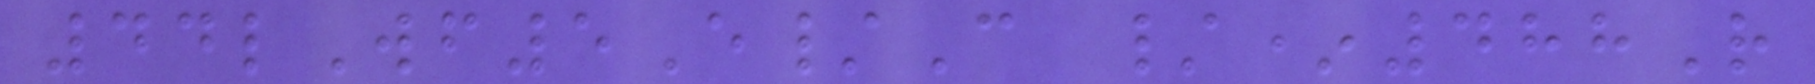44lWf5E/C /*488R
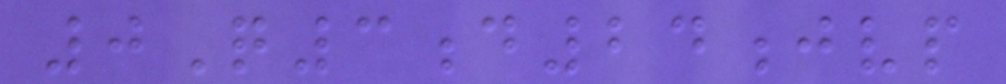0Q3d24jvp
